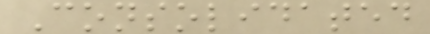Consolidated
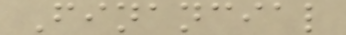Financial
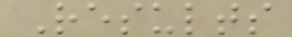Results
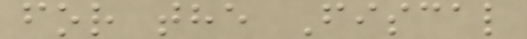for the Fiscal
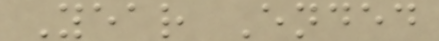Year Ended
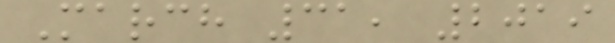March 31, 2019
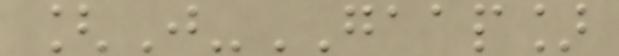[J-GAAP]
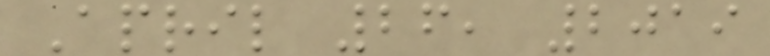April 26, 2019
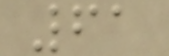61
